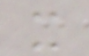x
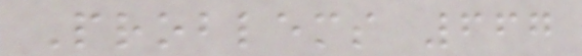Problems 667
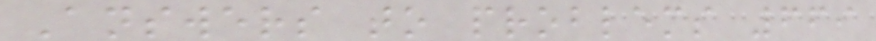Answers to problems 669
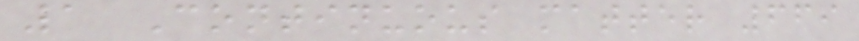1 Continuous matter 669
